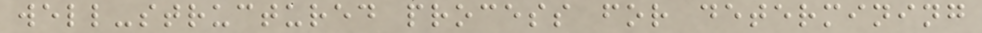well-structured process for determining
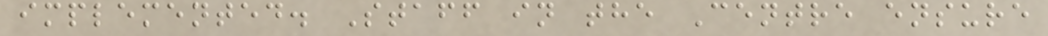implemented. Staff in the Centre ensure
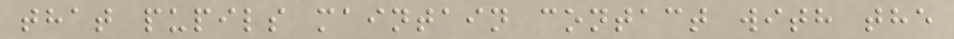that pupils maintain contact with the
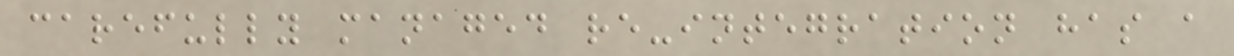carefully managed re-integration has a
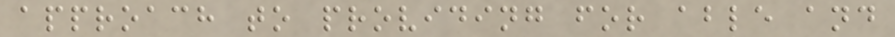approach to providing for able and
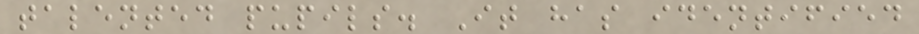talented pupils. It has identified
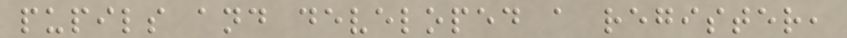pupils and developed a register,
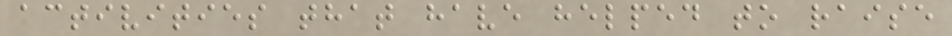activities that have helped to raise
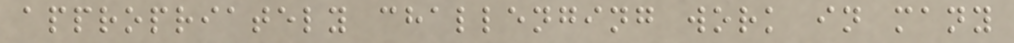appropriately challenging work in many
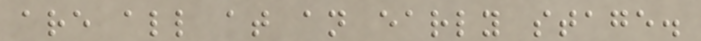are all at an early stage.
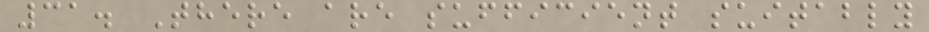31. There are sufficient suitably
